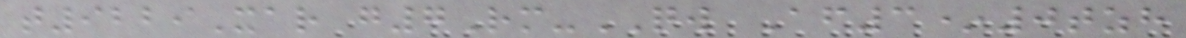t9229Xar g7Rm-QW Af3*0tzh
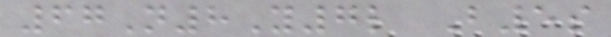67N8Y7l B5s
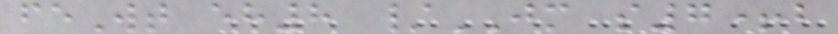feWt eh8 /JM s7+b
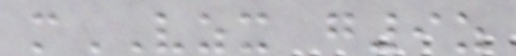mVZX g9z
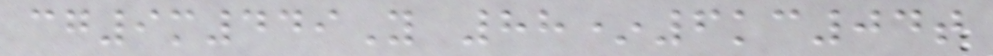cg9m449Y 88*6kc04t
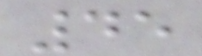45
